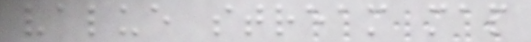value stream map
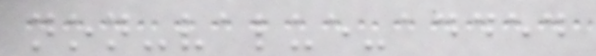non-value-added
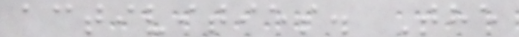activities. The
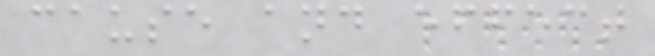cause and effect
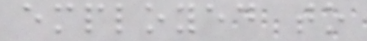employed to
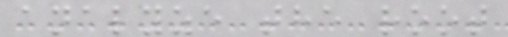analyze the root
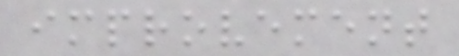improvement
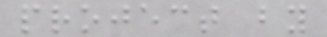project by
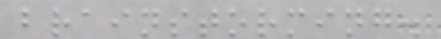brainstorming.
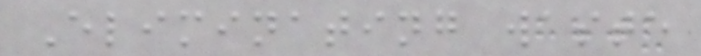Eliminating waste
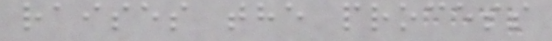raises the process
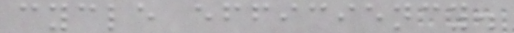cycle efficiency.
